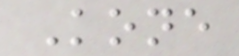Kone
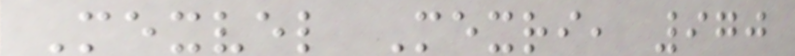Mexvel Mexri, 970
